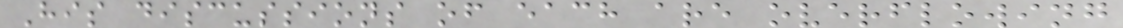His discussions of each are overflowing
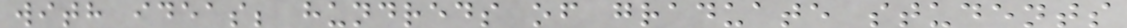with ideas; hundreds of graduate students
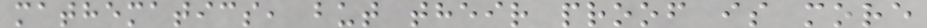mathematics, but their proof is more
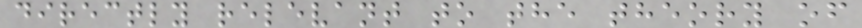directly relevant to the theory of
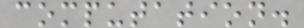computation.
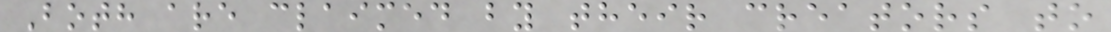Both are claimed by their creators to
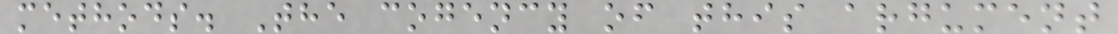methods. The cogency of this argument
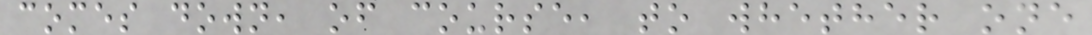comes down, of course, to whether one
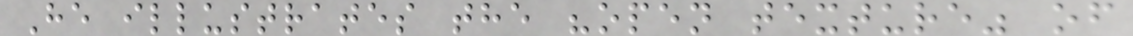He illustrates the "open texture" of
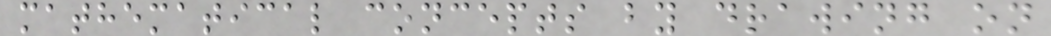mathematical concepts by drawing on
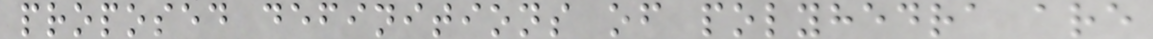proposed definitions of polyhedra are
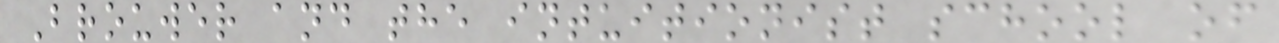Brouwer and the intuitionist school of
